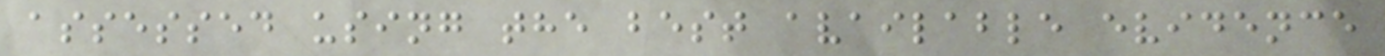assessed using the best available evidence
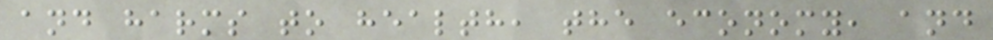and harms to health, the economy, and
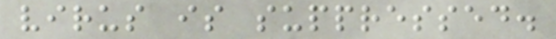virus is suppressed.
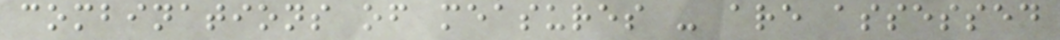combinations of measures - are assessed
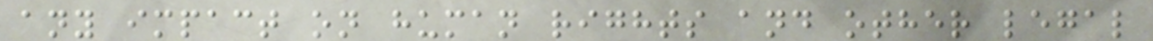any impact on human rights and other legal
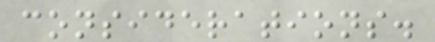considerations.
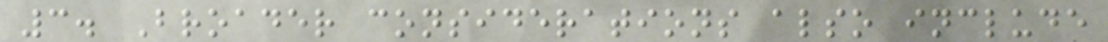3. Broader considerations also include
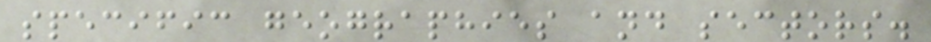specific geographies and sectors.
